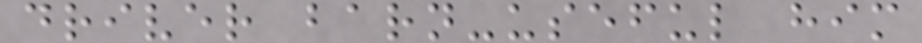driver barn-useful him
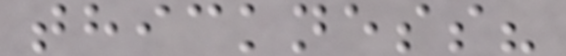thickness?
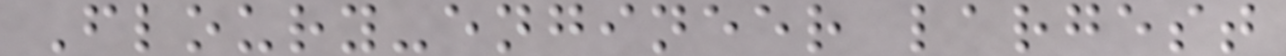Floury-engineer largest
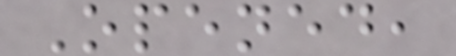Opened,
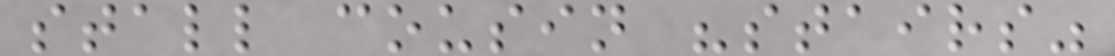stall cousin "stairs"
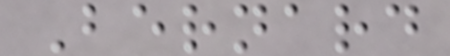Bernard
